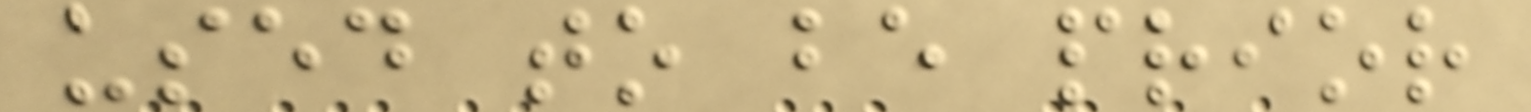used to be prior
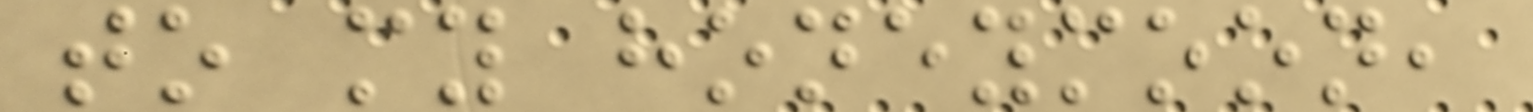to my honeymoon,
